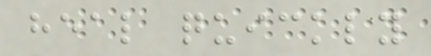heal quickly
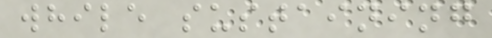while sustaining
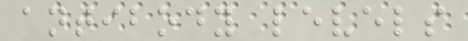antibody levels
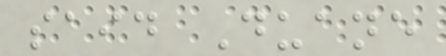said Duane
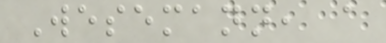Wesemann, a
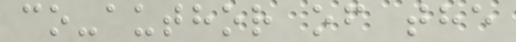co-author of the
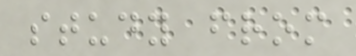study from
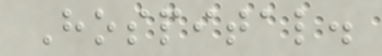Hospital.
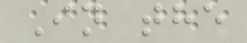In the
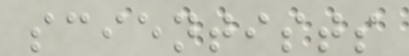scientists
